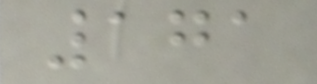171
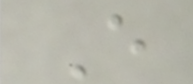E
